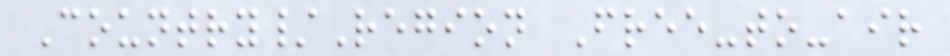Country/Region Free-to-air
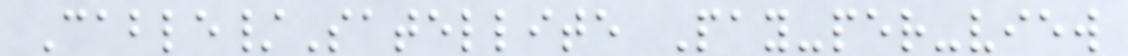Cable/Satellite Pay-per-view
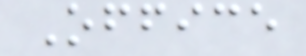Office
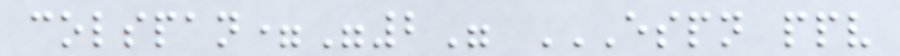colspan="2" ESPN PPV
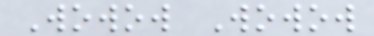Wowow Wowow
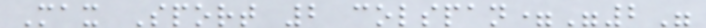Max Sport 2 colspan="2"
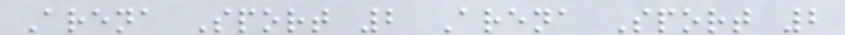Arena Sport 2 Arena Sport 2
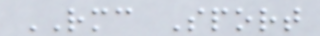RMC Sport
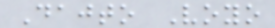Dajto Voyo
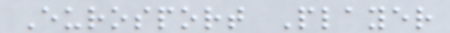Eurosport Player
